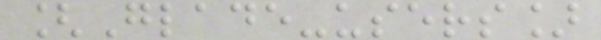[Glade-users]
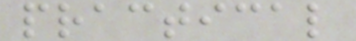practical
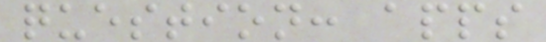question: apps
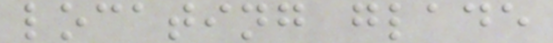locating glade
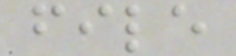file
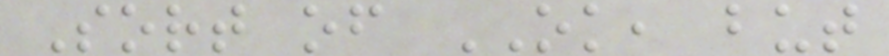Sort of OK, but
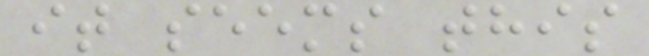it seems this
